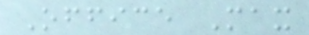Office Max
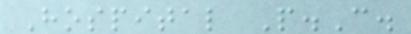Hospital P.C.
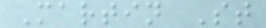Martin St
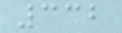332
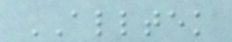ALLTEK
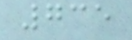735
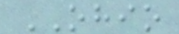OHIO
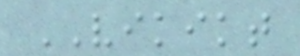VIKIKT
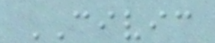CIVIC
